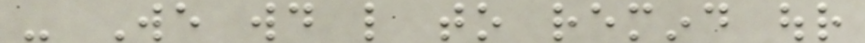- We would like to remind our
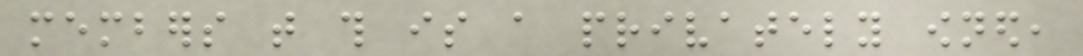members that this is a privately owned,
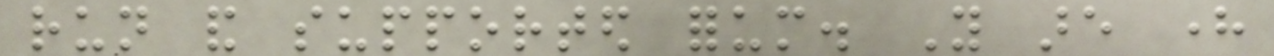run and supported forum. You are here
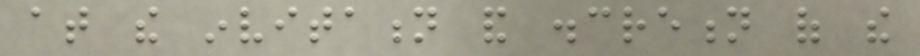at the invitation and discretion of the
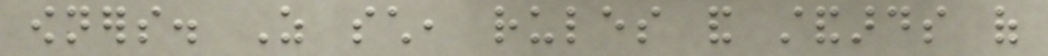owners. As such, rules and standards of
